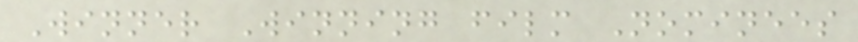Winner Winning film Nominees
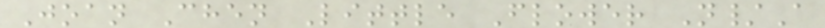Joan Chen Little Flower N/A
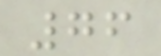76
